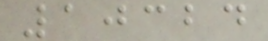10324
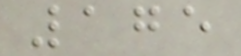175
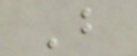B
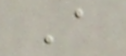A
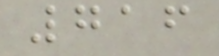716
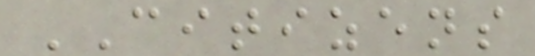CITIZENS
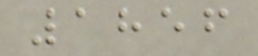1856
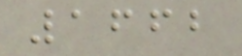1662
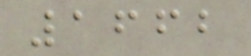1662
